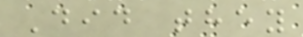Did they
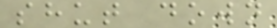shut down
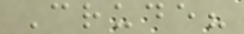Crude?
